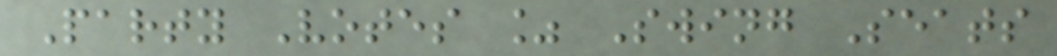Party Votes % Swing Seats
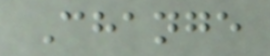Change
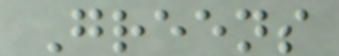Greens
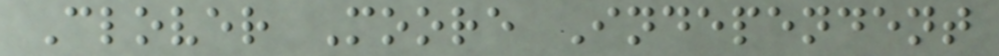Clover Moore Independent
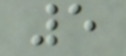5
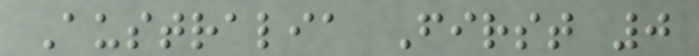Australia First 0
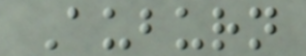Auburn
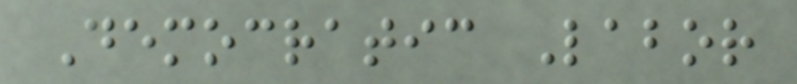Democratic Labor
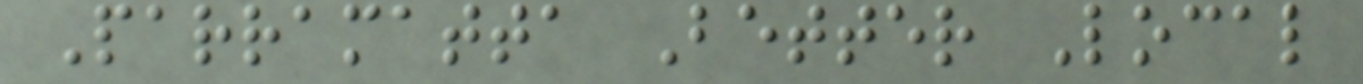Parramatta Better Local
